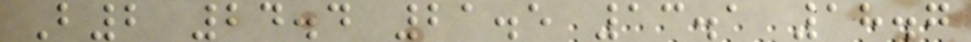B2 24.4 21.5 13.1 18.7
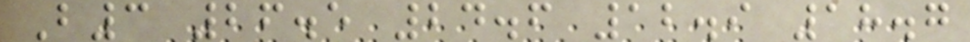B3 26.5 24.6 12.9 18.7
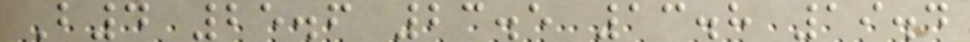B4 25.6 23.5 13.8 19.4
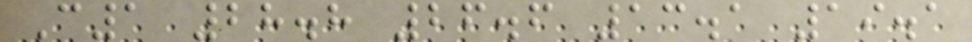C1 28.8 26.6 13.1 19.1
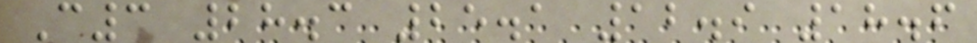C3 28.3 25.1 12.9 18.6
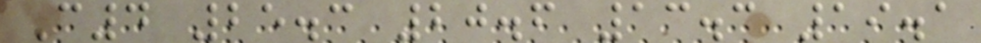C4 25.3 20.6 13.3 19.1
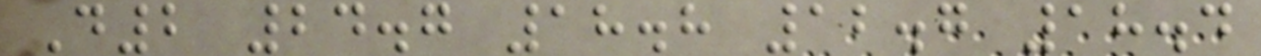D2 24.7 18.8 12.7 18.4
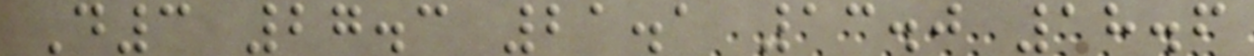D3 27.3 21.1 13.0 18.6
